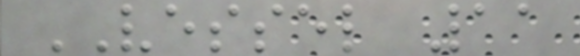VESSEL 11
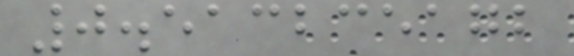0.513235172
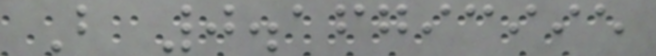B 0.16793995
